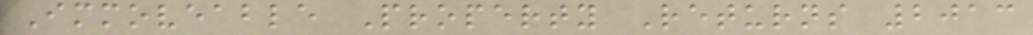Immoveable Property Returns 2013
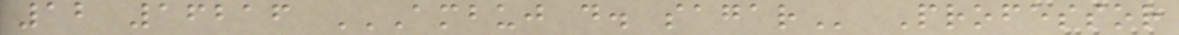12 16216 AMBUJ D. SAGAR Professor
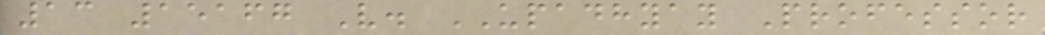13 15167 V. UPADHYAY Professor
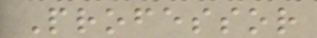Professor
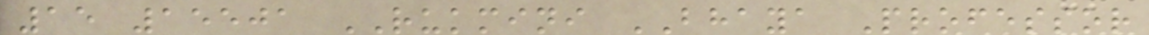15 15501 RUKMINI BHAYA Professor
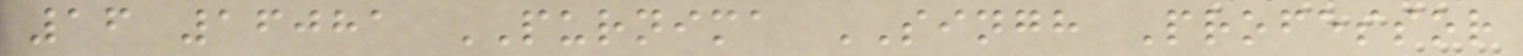16 16081 PURNIMA SINGH Professor
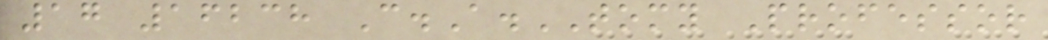17 16238 C.A.TOMY Professor
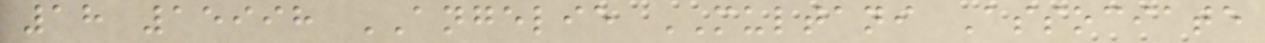18 15998 ANGELIE MULTANI Associate
